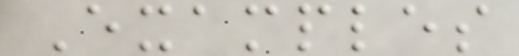Examples
